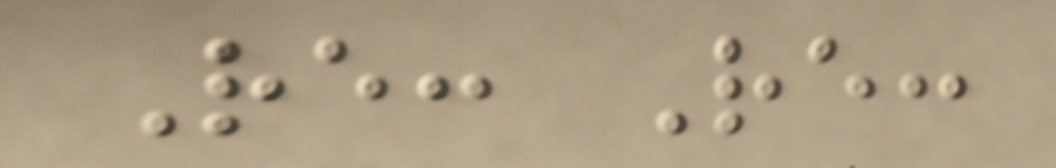Re: Re:
